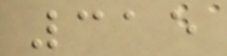315
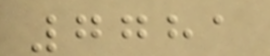7781
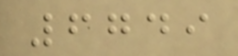6749
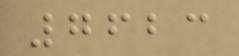7623
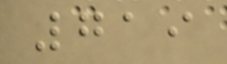719
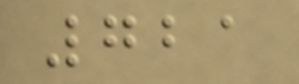721
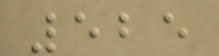525
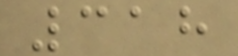318
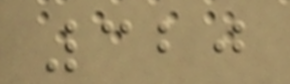320
